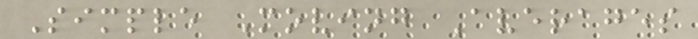Simple Moving Averages
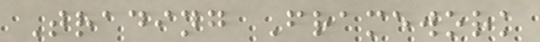Trading Framework
